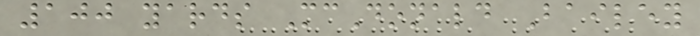100 yards McDonald Bailey
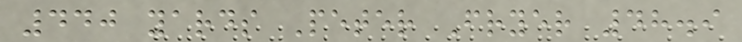440 yards Peter Fryer 48.9
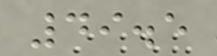49.5
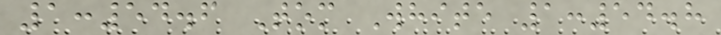1:54.6 Tom White 1:54.8
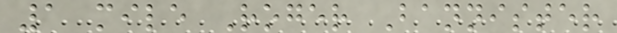1 mile Roger Bannister
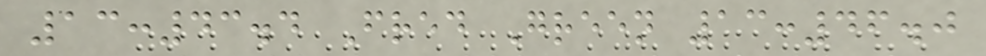13:43.4 Fred Green 13:46.0
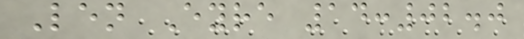Len Eyre 14:02.0
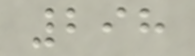298
